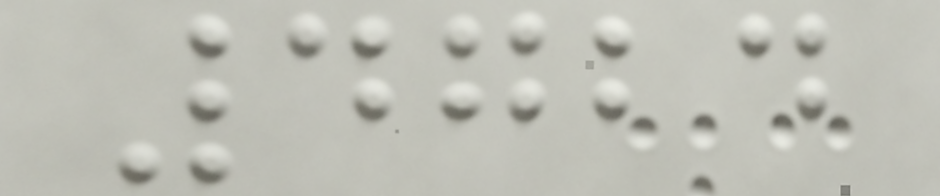4724
